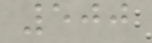500
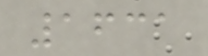1631
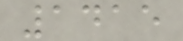1415
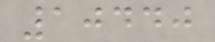10440
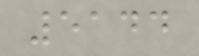5144
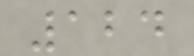124
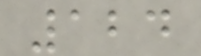124
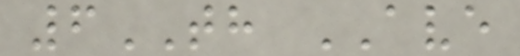6TH AVE
